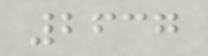2637
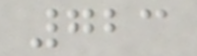723
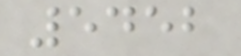5452
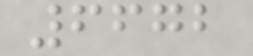6672
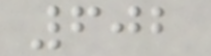602
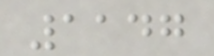1147
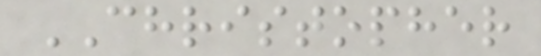CHRISTOPHER
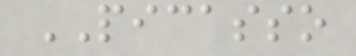PICASSO
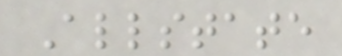Allstate
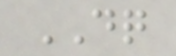DQ
